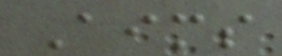Aims
